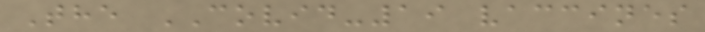The COVID-19 vaccines
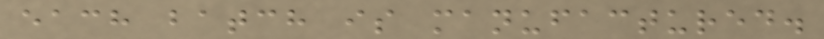each batch is manufactured.
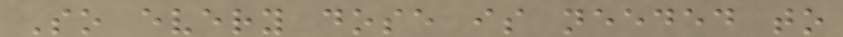So every dose is needed to
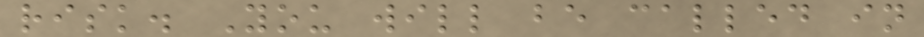risk. You will be called in
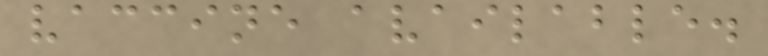vaccine available.
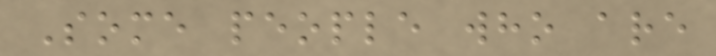Some people who are
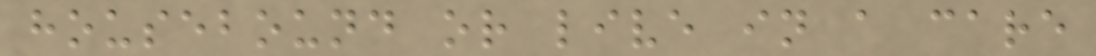housebound or live in a care
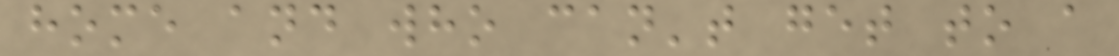home and who can't get to a
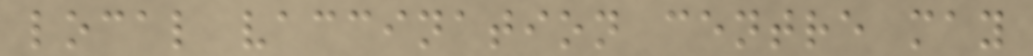local vaccination centre may
